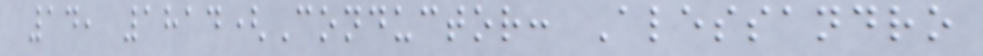14, 1814(Conductor: Alessandro
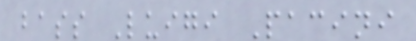bass Luigi Pacini
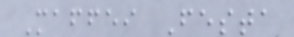Maffei Festa
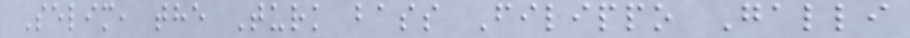Selim, the Turk bass Filippo Galli
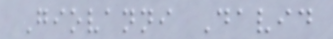Giovanni David
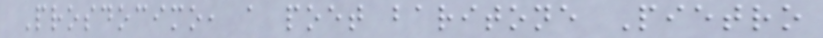Prosdocimo, a poet baritone Pietro
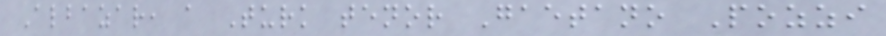Albazar, a Turk tenor Gaetano Pozzi
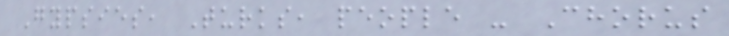Gypsies, Turks, people - Chorus
